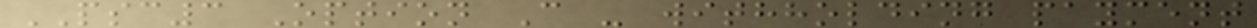PSC3 Option C - withholding payment
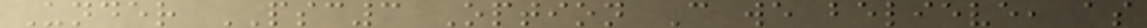Under PSC3 Option C we believe, as
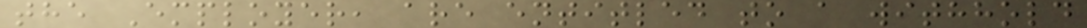the Employer, are entitled to a withhold
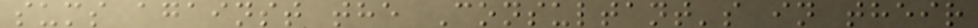sums against the Consultant's in their
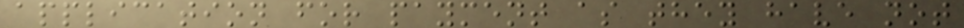application for payment as they have not
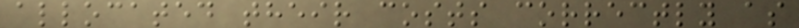allocated their costs correctly as
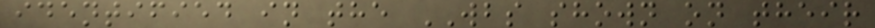identified in the WBS shown on their
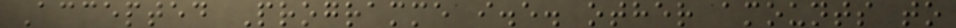Accepted Programme i.e. other amounts to
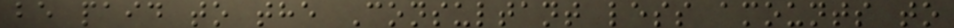be paid to the Consultant less amounts to
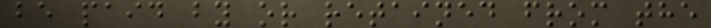be paid by or retained from the
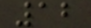12
